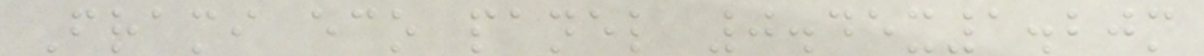Frami eco panel 0.45x1.20m
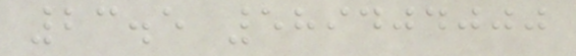23.5 589404000
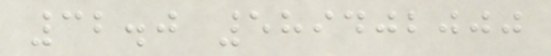32.0 589402000
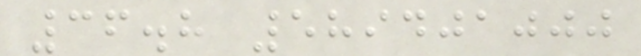36.8 589401000
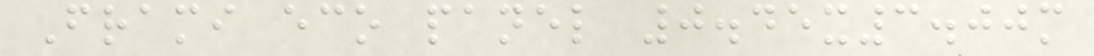Frami eco panel 0.45x3.00m
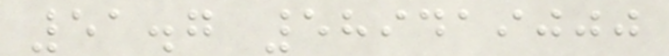51.7 589419000
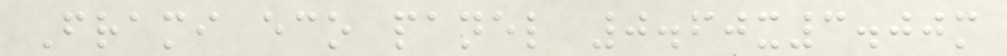Frami eco panel 0.60x3.00m
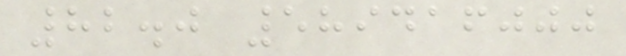82.0 589416000
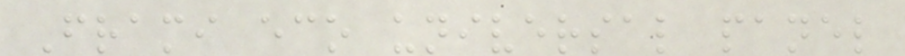Frami eco universal panel
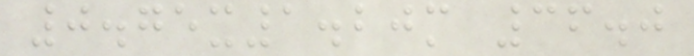0.75x1.20m 36.0
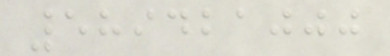589421000
